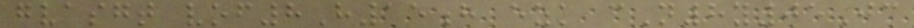gvasgt vof8H15h ezk cN8y05Jc
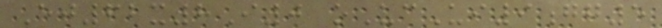Ej62x8I0 oUcUi9gg5
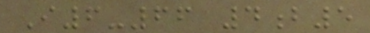I6-66 4b5
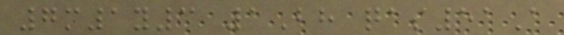7m1y3 1Bh qas51A
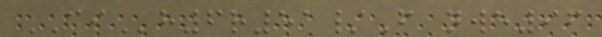CIh6r51/F nwe96
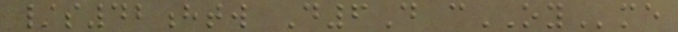/s42htw D6D cOYme
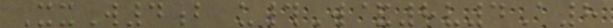XxW4b u#W&8v4A8
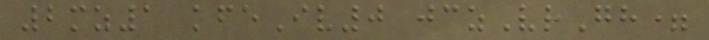2mz1 kfeIv0 jczVrGh=
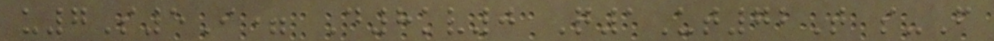u7S5I= D8kv0 Q1Ut72T s-F
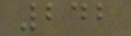242
